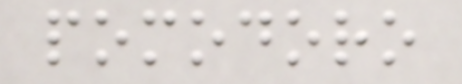pomodoro
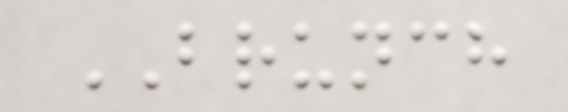BRUNCH
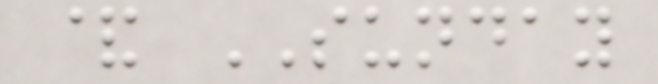& SUNDAY
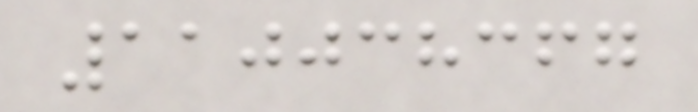110038367
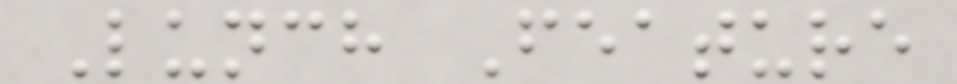Lunch Feature
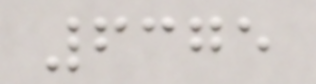6375
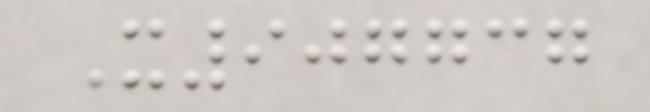X907737
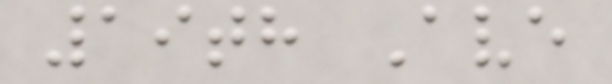19th Ave
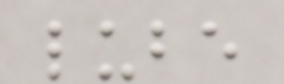lube
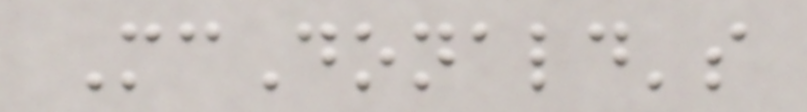McDonald's
